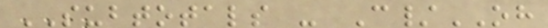SUBTOTALS - C/OH
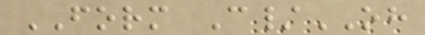FORM C/OH
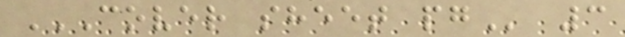COVER SHEET PG 3
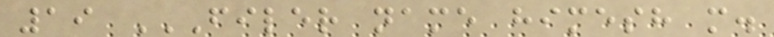19 FILER NAME HIMESH M.
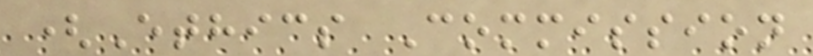(Ethics Commission
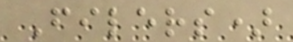Filers)
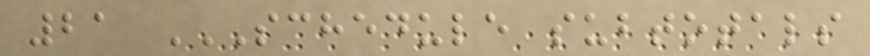21 SCHEDULE SUBTOTALS
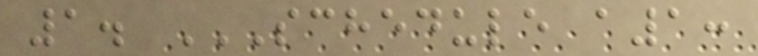1. SCHEDULE A1:
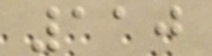110
